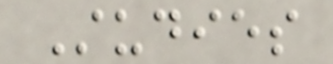Studies
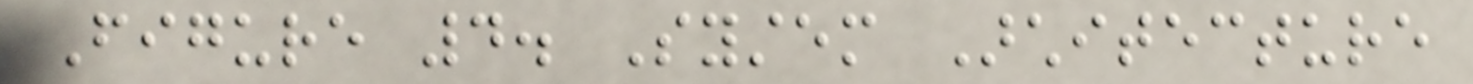Figure 4. System Architecture
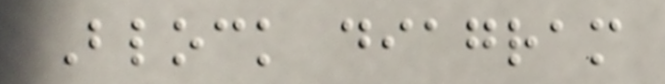Block diagram
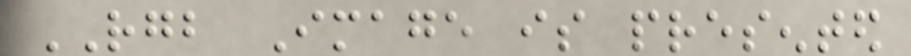RGB Image is presented
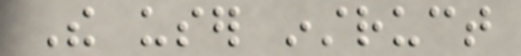The user instruct
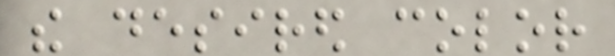the desired color
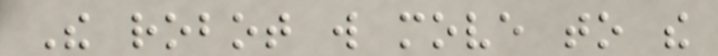The robot will move to the
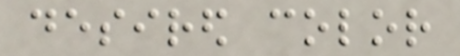desired color
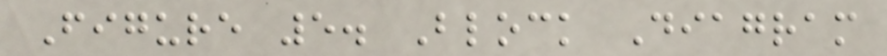Figure 5. Block Diagram
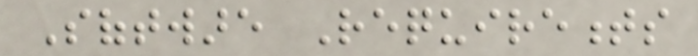Software Requirements
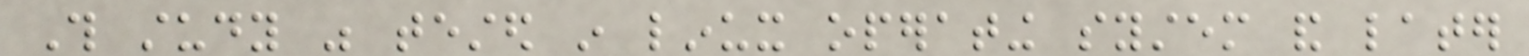This study was tested in linux operating system and later
